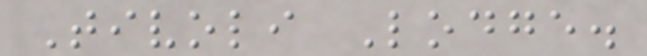Tivoli Lodge.
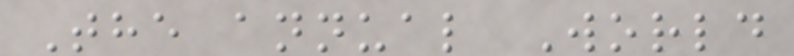The annual World
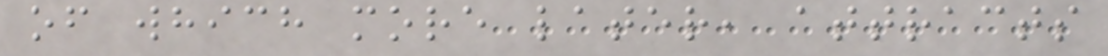of which more later, attracts
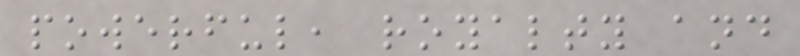powerful, royalty and
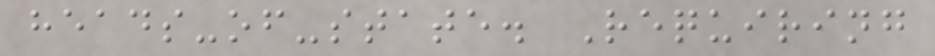heads-of-state. Requiring
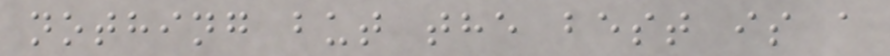nothing but the best is a
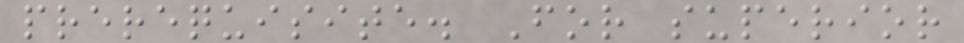prerequisite. For superior
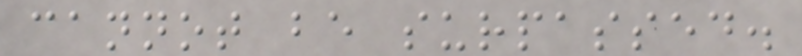cannot be surpassed.
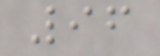96
